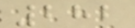282
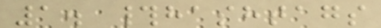1. #hashtags
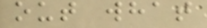out what
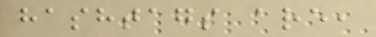hashtags are,
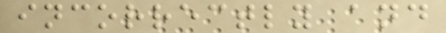incorrectly and
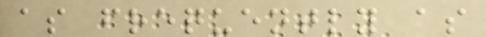as frequently as
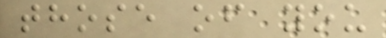those of you
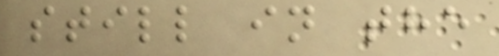still in the
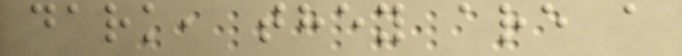dark, they are a
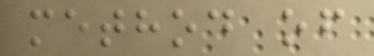method of
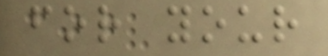for your
